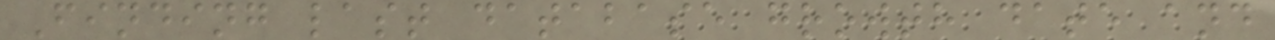Finding last database growth date and
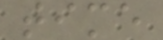time
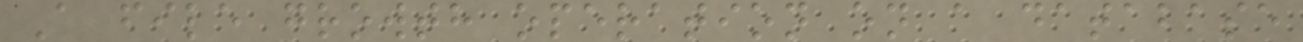A file growth operation on a database
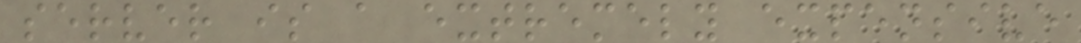server is a extremely expensive
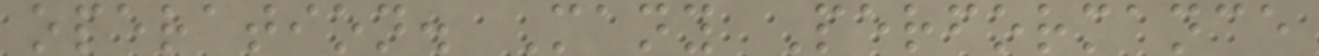operation. Many Performance
